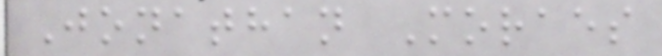Jonathan Moraes
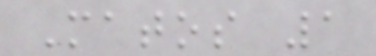Matos 1
